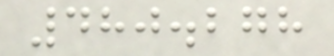480.278
